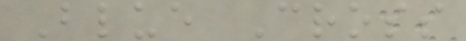Blue Cross
